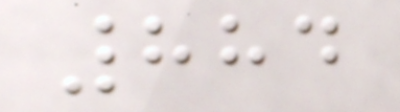884
